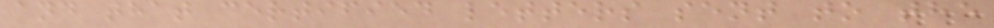and that certified letters sent to the
